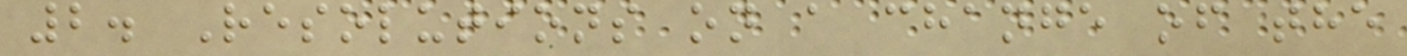2. Resolutions on a change of the
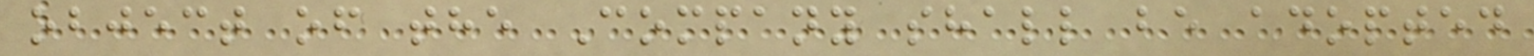object of the Company shall be adopted
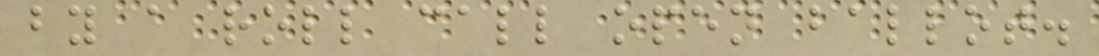by a roll call open ballot.
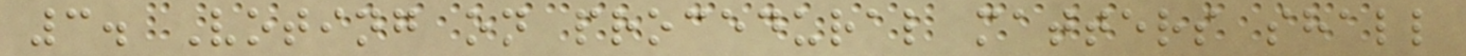3. Voting on procedural matters shall
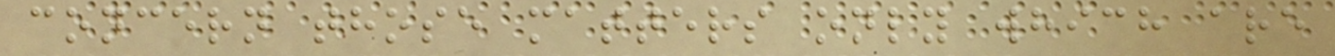concern those matters only which are
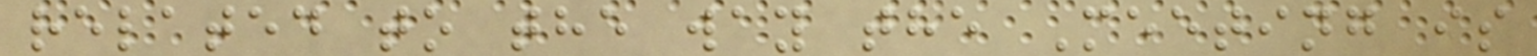related to the way the Meeting is
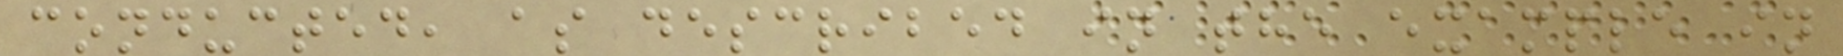conducted, as described in the example in
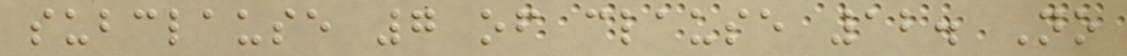subclause 7 of clause 12. No
